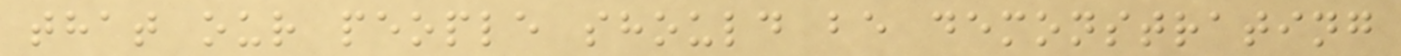that our people should be demonstrating
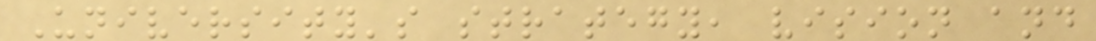University's strategy, vision and
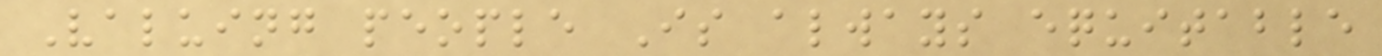Valuing people Is always equitable
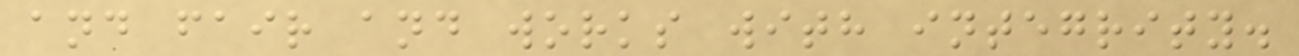and fair and works with integrity.
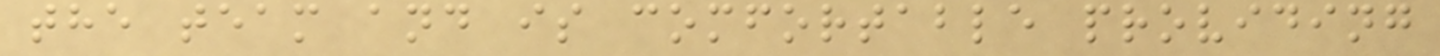the team and is comfortable providing
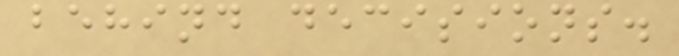behind decisions.
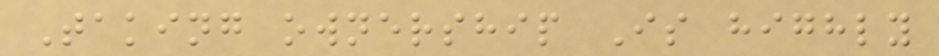Taking ownership Is highly
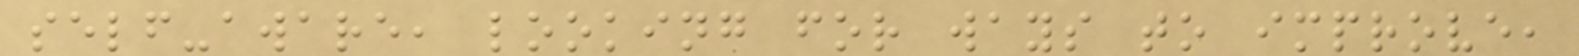self-aware, looking for ways to improve,
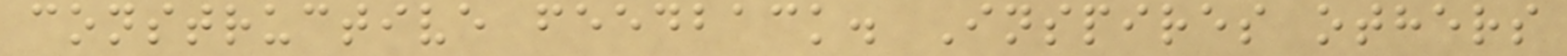constructive feedback. Inspires others
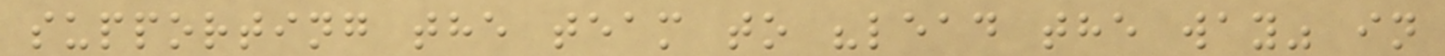supporting the team to "lead the way" in
